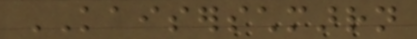KAISERSCHMARRN
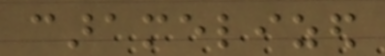caramelized
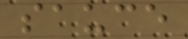sauce
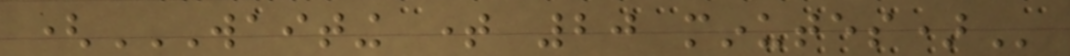(WAITING TIME 20 MINUTES)
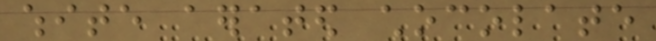white aerated chocolate
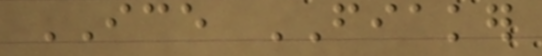ICE FIAKER
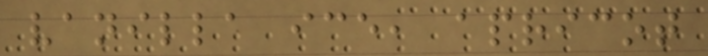vanilla ice, apricot
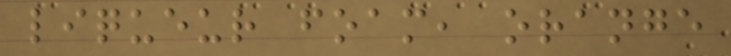liqueur foam, orange
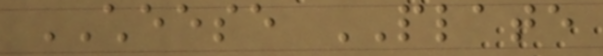CHEESE PLATE
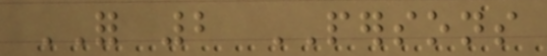FOR 2 PERSONS
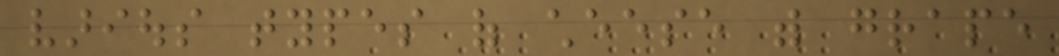various types of cheese with grape
